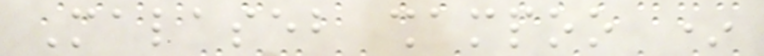Malaseb shampoo *
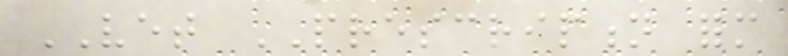VET PRESCRIPTION form
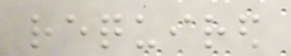required
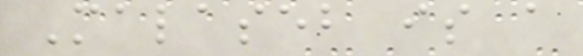Malaseb is a
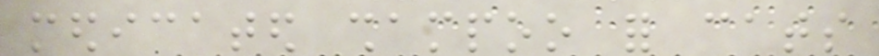medicated shampoo for cats
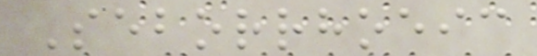Seborrhoeic
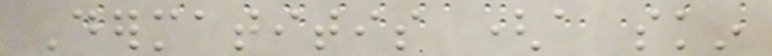Dermatitis (a skin
